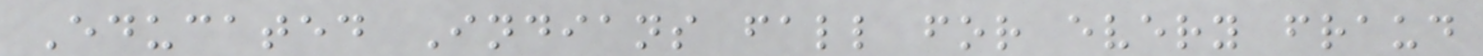Educated Indians fall for every fraud
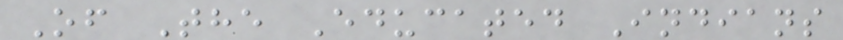Of The Educated Indians
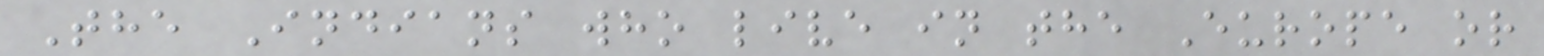The Indians who live in the Europe or
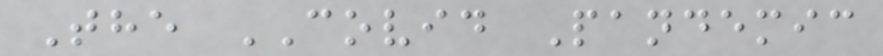The COVID Pandemic
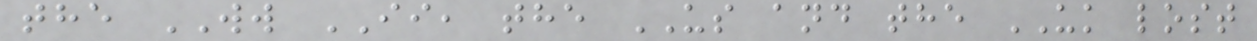the WW II, the US and the UK lost
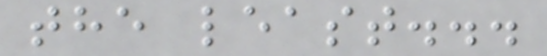the least...
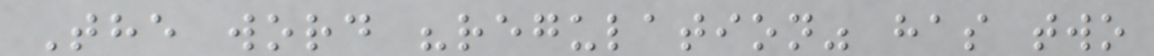The word "regulation" has two
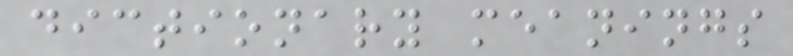dictionary meanings
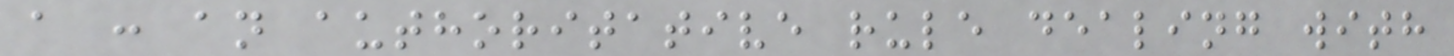a : an authoritative rule dealing with
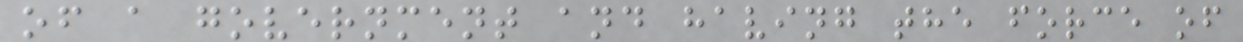of a government and having the force of
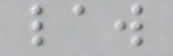law
